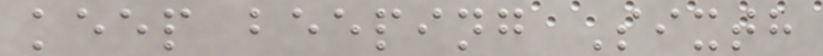keep beeping Sixth
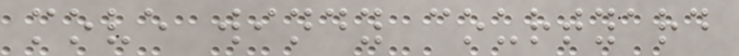move windy courtyard
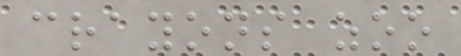crayons zoo
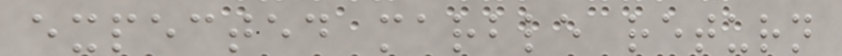expected marble return
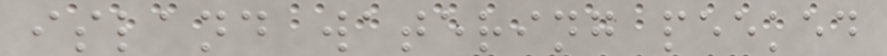island watering peeked
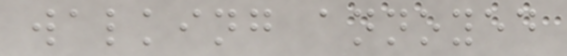walking annoyed
